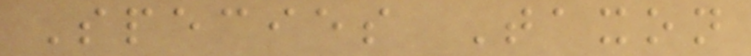Species Taxon
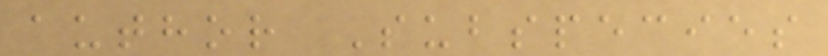author Subspecies
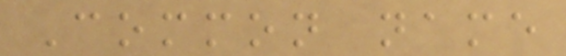Common name
